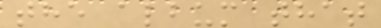the album that
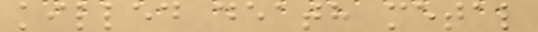killed death metal
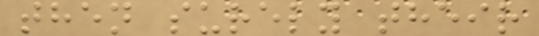then surely their
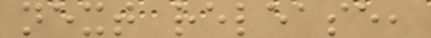next release,
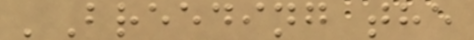'Breeding the
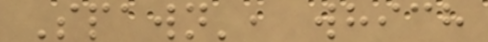Spawn', which
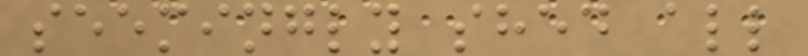seemingly shed all
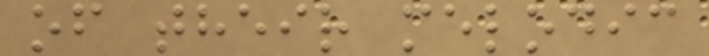of their melodic
